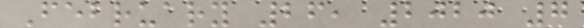February 26, 2020 7
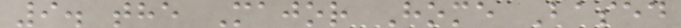9. the Major Home Based
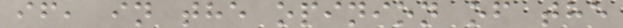if, in the opinion of the
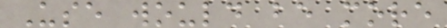Use would be more
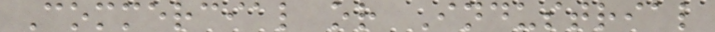Commercial or Industrial
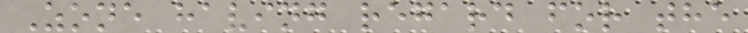Zone having regard for the
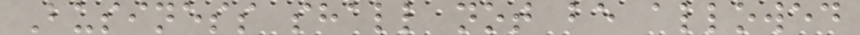Business shall not be allowed
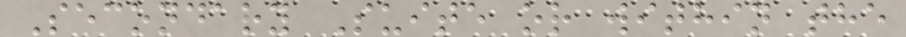Secondary Suite or within the
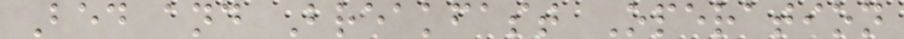Bed and Breakfast Operation
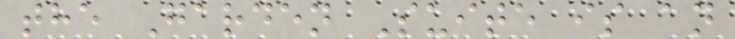the Garden Suite is an
